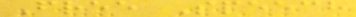Free Speech
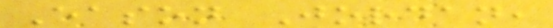Eason Jordan,
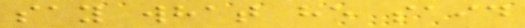say what he said
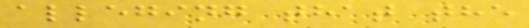alleging that the
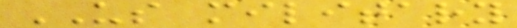US military
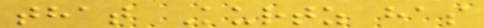that Kurtz has
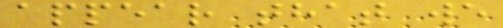appear that we
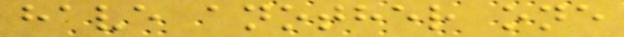have another one
